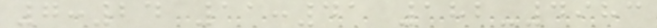7:24 11:41 182-4983
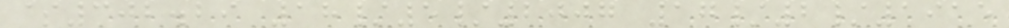$302.29 18/5/2007 17/2/1915
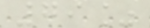79%
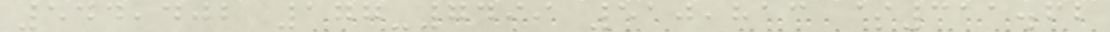544,402 177-7499 510,813 $311.62
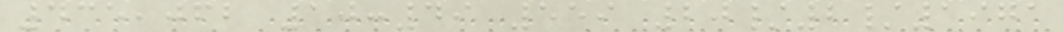435,062 10:49 559 20/2/1971
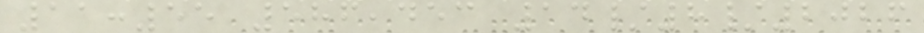11:55 586,453 14/8/2026
